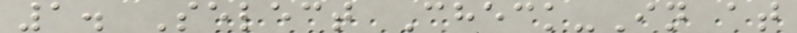1. Select Check-In at
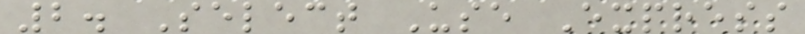2. Select Use Express
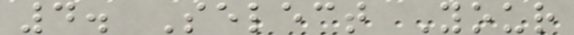4. Select Your
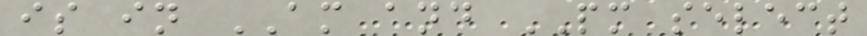is in AM and PM select
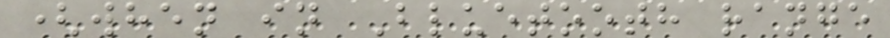(when in Bluetooth range
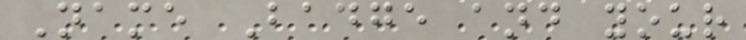Name Badge and your
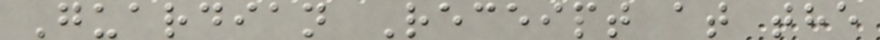Guardian Receipt at the
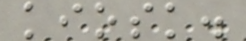kiosk.
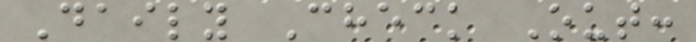Daily Check Out:
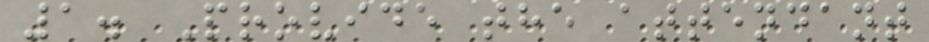1. Provide the attendant
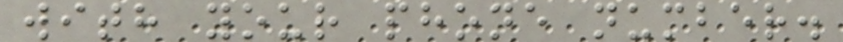with your phone number.
